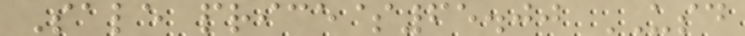Sale price$65.00 USD
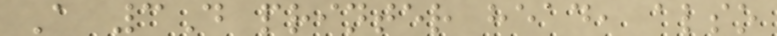A 3D printer head, also
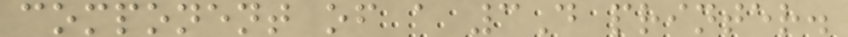component of a 3D printer.
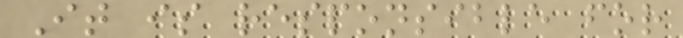It is responsible for
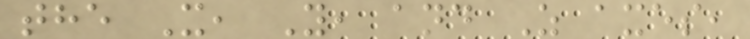the X, Y, and Z axes,
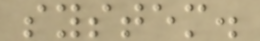system.
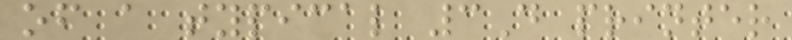of a typical 3D printer
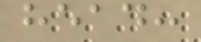head:
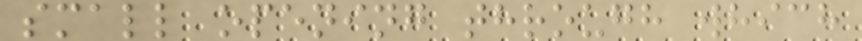small opening through which
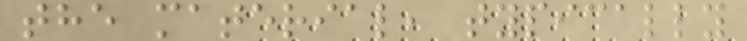the material, typically
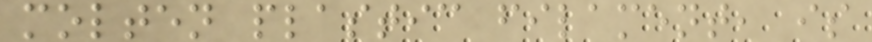molten plastic filament, is
